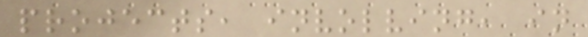projects, involving, in
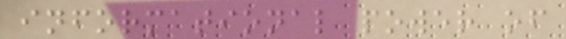informational power of
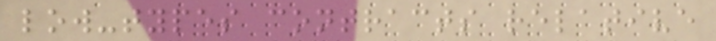low-types contracts relative
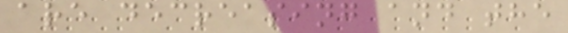are decreasing and the
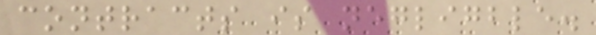contracts is negligble.
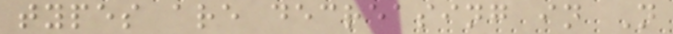types are decreasing in N
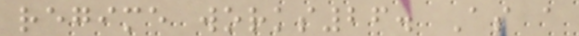regime works26. As a
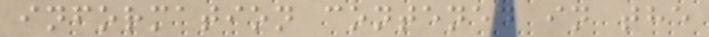information contened in the
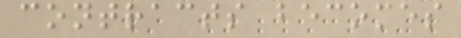contracts becomes
